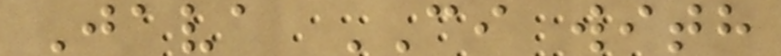Java CI with
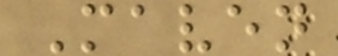Maven
